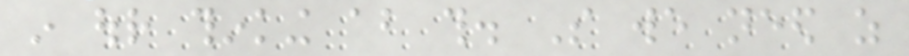in our thinking about this. So we need as
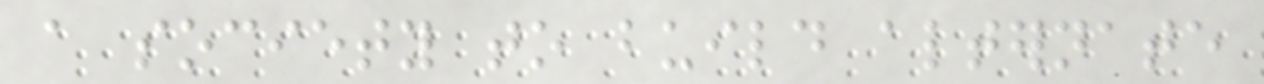a society to build alternate
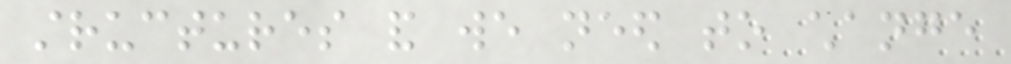structures and we need to change
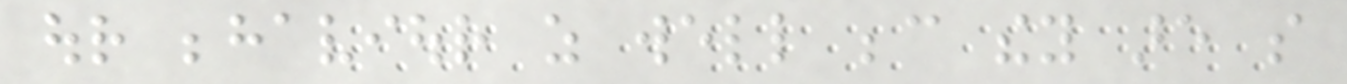our behaviour as well because they are so
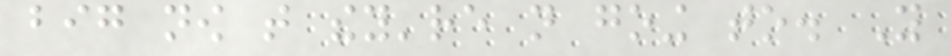big now that they're not going to. You
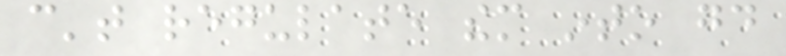can't regulate them into good
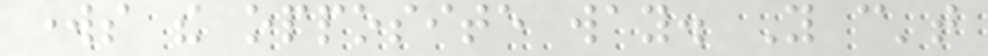works the opposite way. You can't
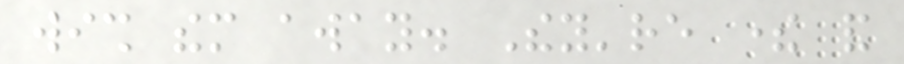wish them away. They're there and
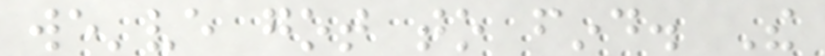we've got to find. The
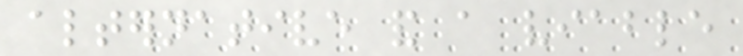alternative and a viable
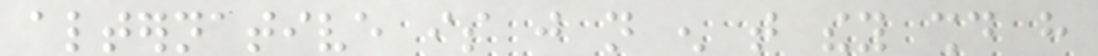alternative is just not enough that they should have
